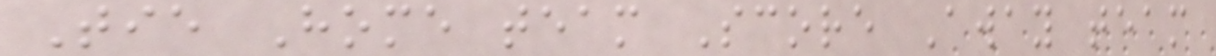Tie Home team Score Away team
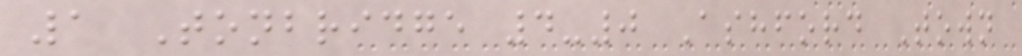1 Tonbridge 4-0 Ashford Town
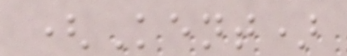(Kent)
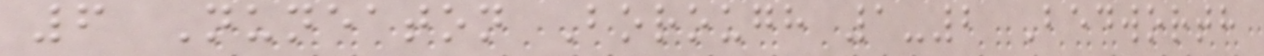6 Nuneaton Borough 1-2 Bedworth
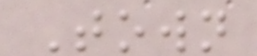Town
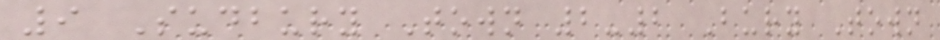9 Sudbury Town 2-2 Bury Town
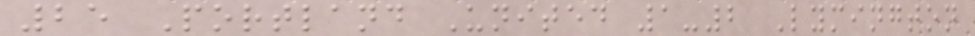25 Portland United 1-2 Lymington
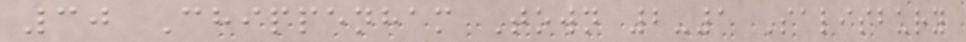30 Chippenham Town 2-1 Salisbury
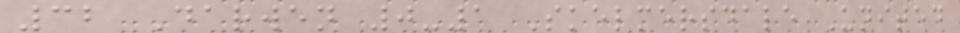32 Darwen 0-1 Skelmersdale United
